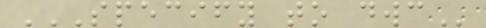SPECIFY TO DWC
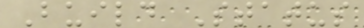Build Status
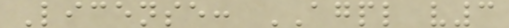License: AGPL v3
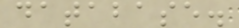database.
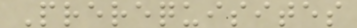Prerequisites
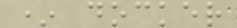* docker
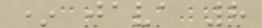* java 8
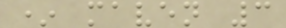* maven 3
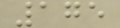175
